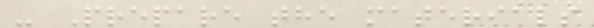- Prepare the materials
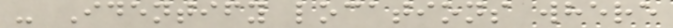- Identify locations where
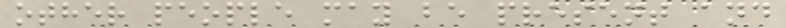other people may be present and
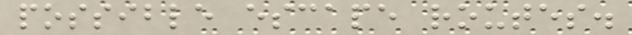possible escape routes.
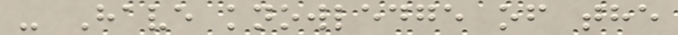- Have knowledge of the
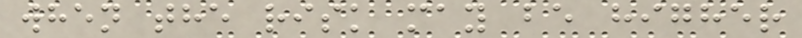when the risk may be higher
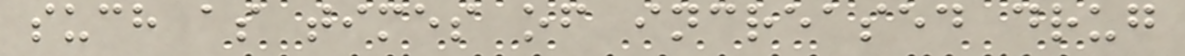such as times of increased drug
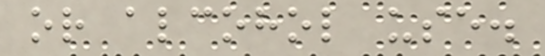or alcohol use.
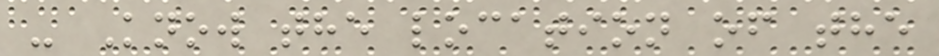- Know the location of the
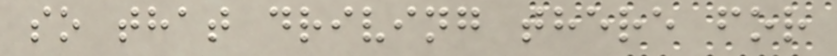so that driving there for
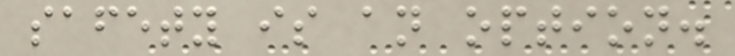safety is an option.
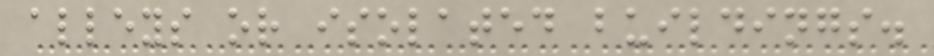alleys or isolated buildings.
